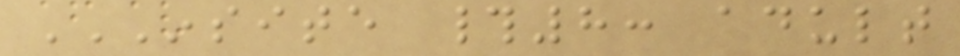INSITE #8: ADULT
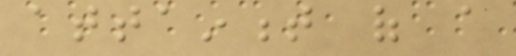attainment of a
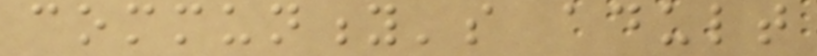community's adult
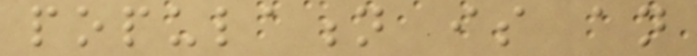population is an
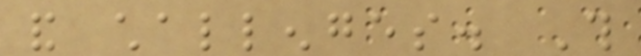and challenges. This
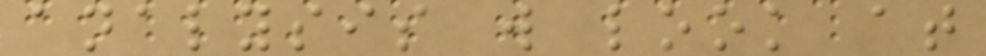analysis will look at
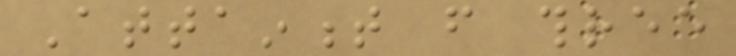Attainment from three
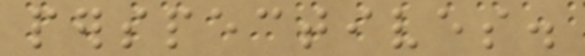perspectives.
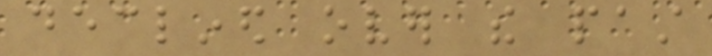declined over the past
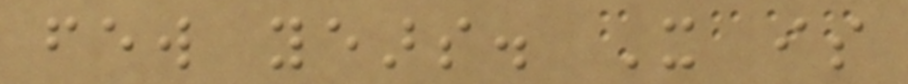few years. It is
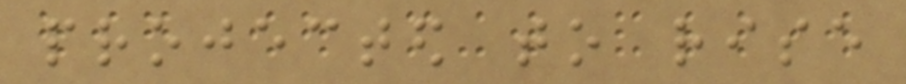projected to rise
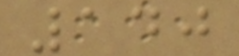140
